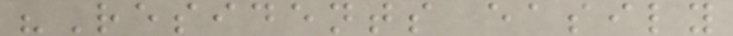"Residents easily
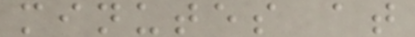minutes at
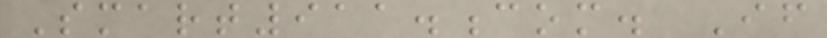Smart911.com. If
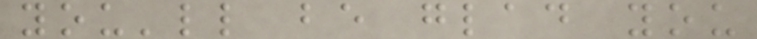you'll be glad you
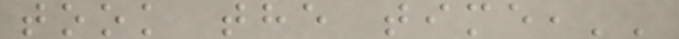took the time,''
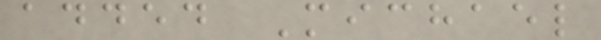added Michael
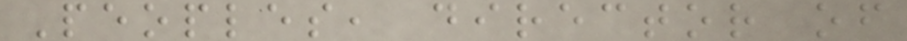Peoples, director of
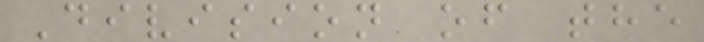Division of the
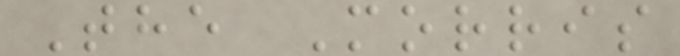The Morris
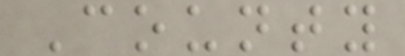County
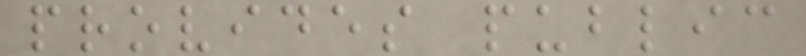provides public
